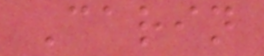Carin
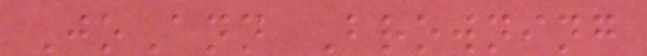JoAnn Browning
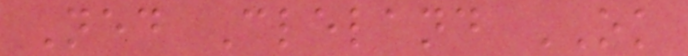Ned Cleland OK
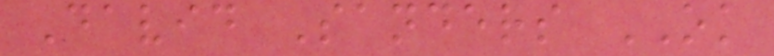David Sanders OK
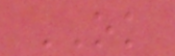OK
